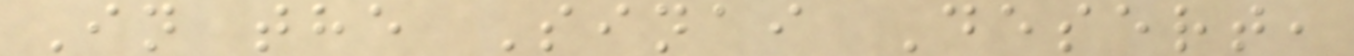In the Sinai Desert,
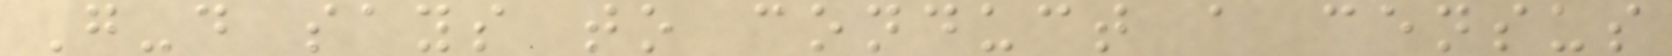G-d says to conduct a census
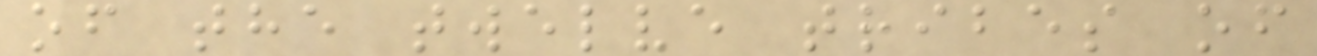of the twelve tribes of
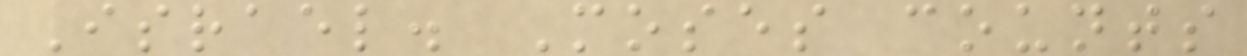Israel. Moses counts
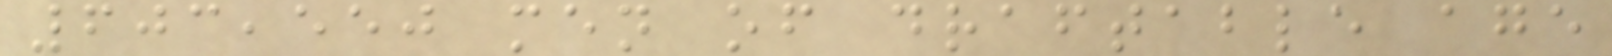603,550 men of draftable age
